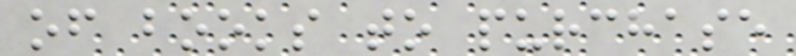of books to purchase
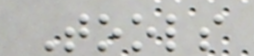Tools
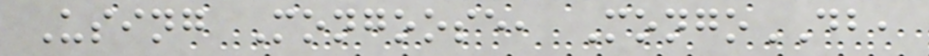Using Mongoose, MongoDB,
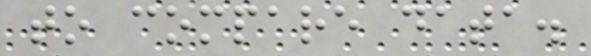to compare data.
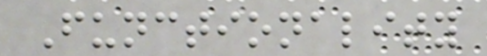Functionality
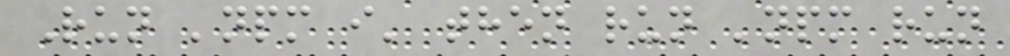Run 'npm i' then run 'npm run
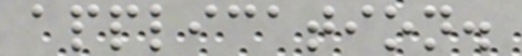application.
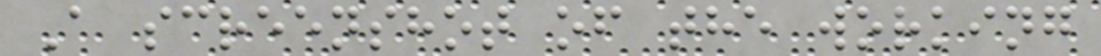A screenshot of the working
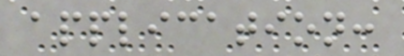application:
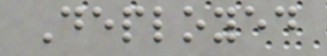Deployed
